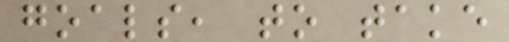goals, to take
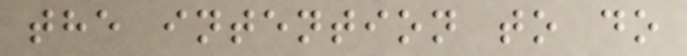the intention to do
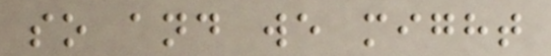so and we might
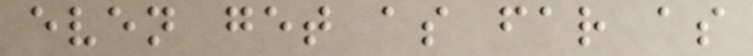even get as far as
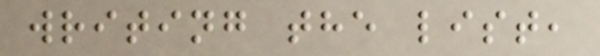writing the list,
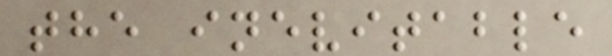the inevitable
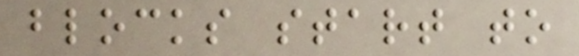blocks start to
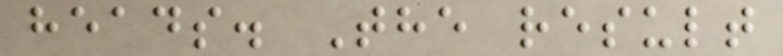heads. The result
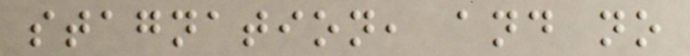stagnation, and no
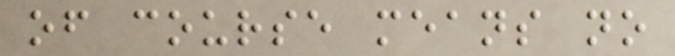of course means no
